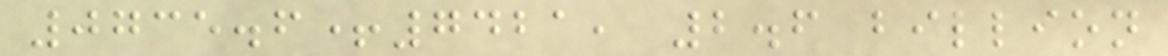0735.6+7421, 2.6 billion
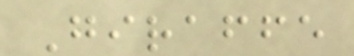Giraffe
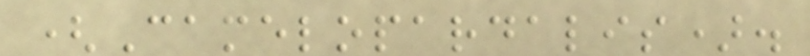(Camelopardalis).
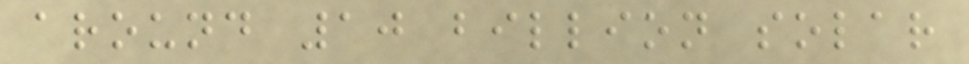around 10 billion solar
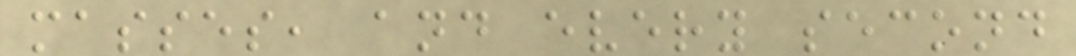masses, and every second
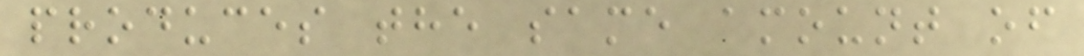produces the same amount of
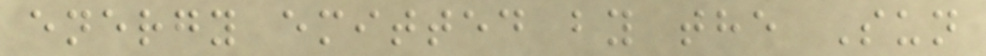energy emitted by the Sun
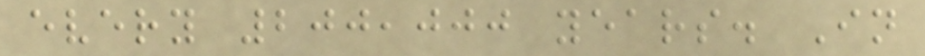every 200,000 years. In
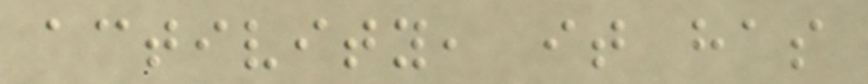activity, it has
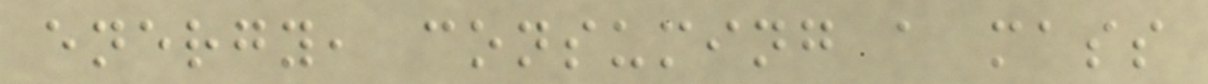energy, consuming a mass
